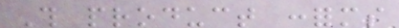This product conforms
